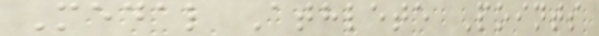Medal Athlete Points
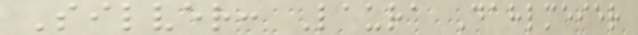Silver: Laura Dahlmeier
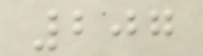207
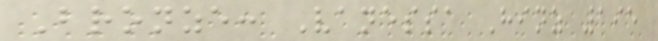Bronze: Vanessa Hinz 195
